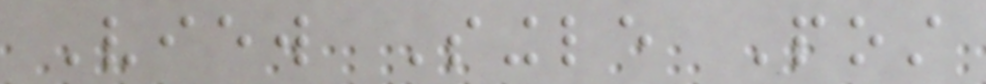View Single Post
